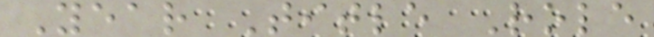Year Title Role
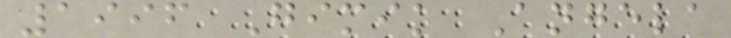1996 Gimik Angela
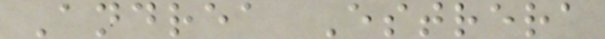Andrea Estrera
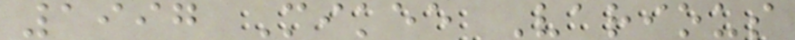1997 Mikee Various
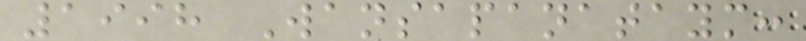1998 Wansapanataym:
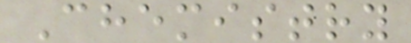Chemistry
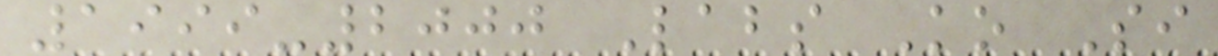1999-2000 Labs Ko Si
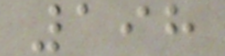198
